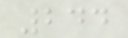244
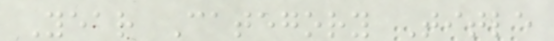Year Category Title
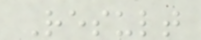Result
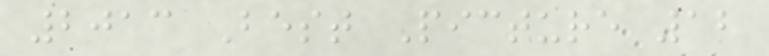2013 Best Picture 12
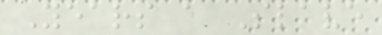Years a Slave
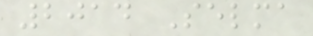2014 Selma
